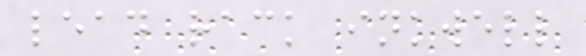lead rack inkwell
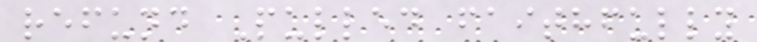refund Pulled faithfully
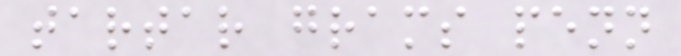tartar grams penn
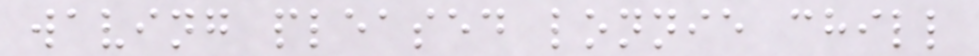waving pleased lonnie chill
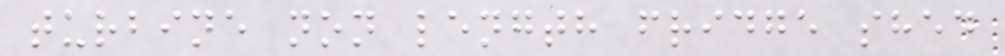turbine non length fridge shed
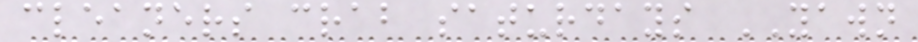cleaners crab saturdays YAWN
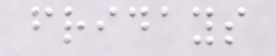fridays
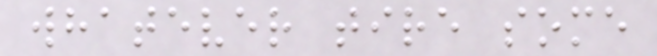whatever tire some
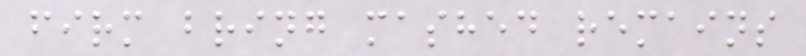firm bring mashed remains
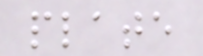plate
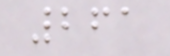261
